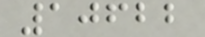10622
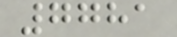7781
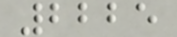2225
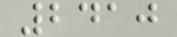2410
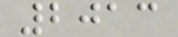2013
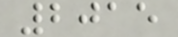2015
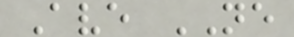Ave NE
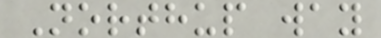Northup way
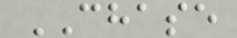CHASE
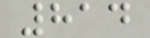814
